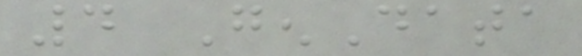4 GenData
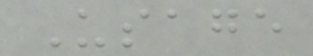Usage
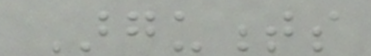Arguments
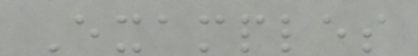Examples
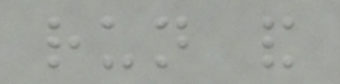run and
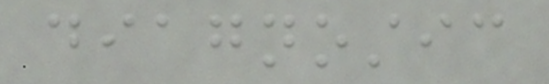diagnostic
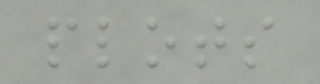plots
